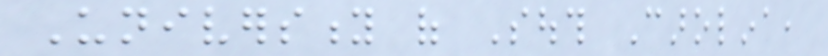University of South Carolina,
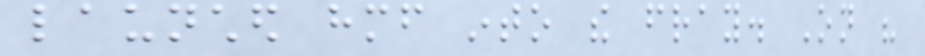launched himself into the fray. On his
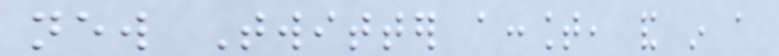new Twitter account, and in a
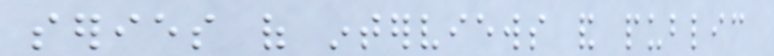series of interviews and public
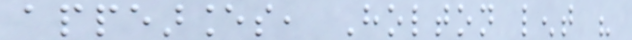appearances, Holton lent his
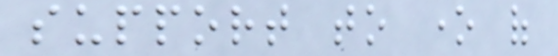support to one of
